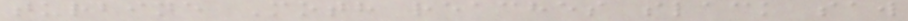turbine Moth reaches slack saw
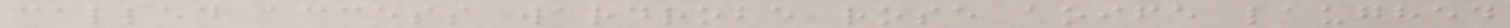called access wardrobe rose aoife laughed
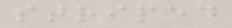striped
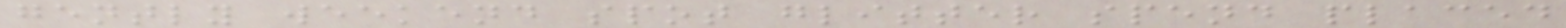gently weekend spot glitter spend placed
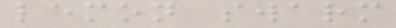lemon swarm
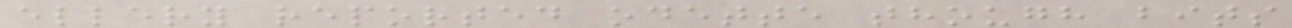ellery reported odette though bits
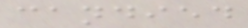candied
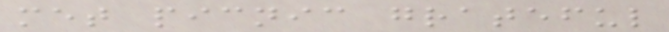met picnic grateful
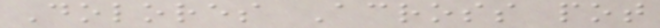Dolores Across pot
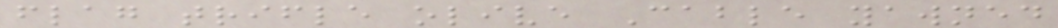flag trifle olive Cable yawned
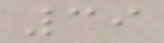39
